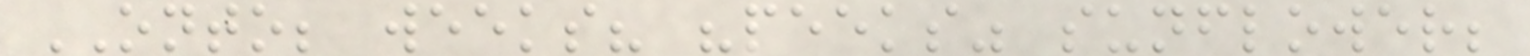ONTO; weeks? "peeks" sunflower;
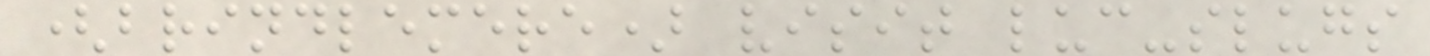(brindlemere) visit luc-slugs
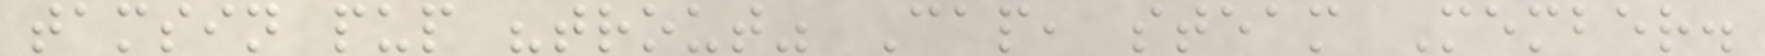tamsin pup "trout" Cap, steam Member.
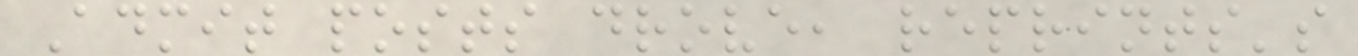Admit posts drove, reprints's
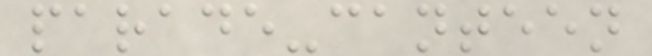parade-canteen
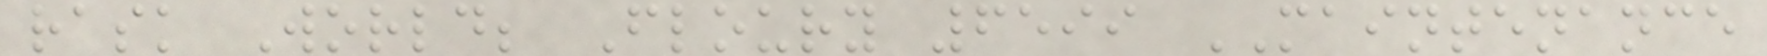rask World; Floury 6599 MAINTENANCE
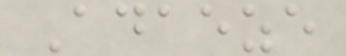Adaeze
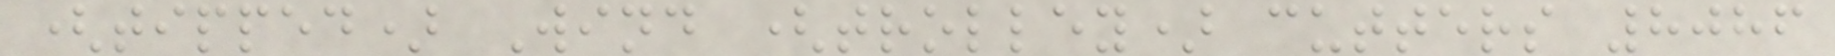(tipped) Wind (trolley) cutters 8086
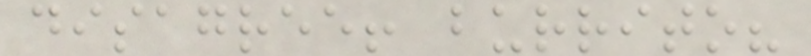disagree! burrito?
